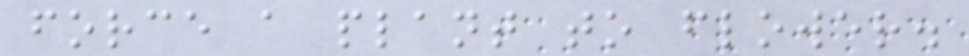force a plant to flower.
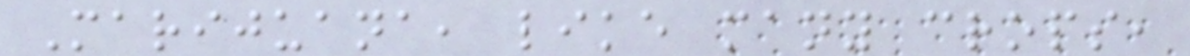Marijuana, like many crops,
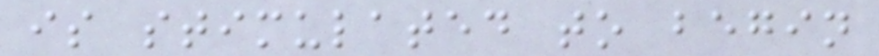is stimulated to begin
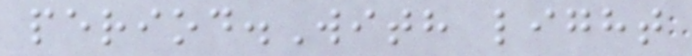period.With light
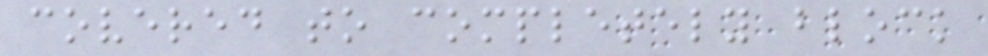covered to completely block
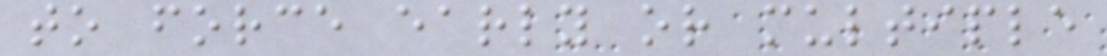to force early or multiple
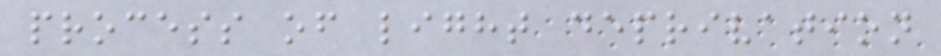process of light deprivation
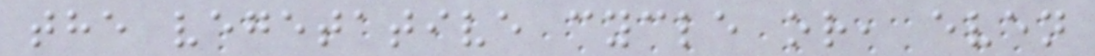the vegetative cycle or, even
